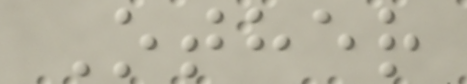Other
